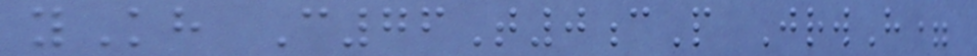yKh C76T0cP JrwH=
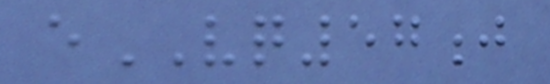eVQ57j
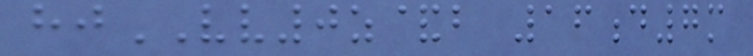hjVV0z&b 16d7m
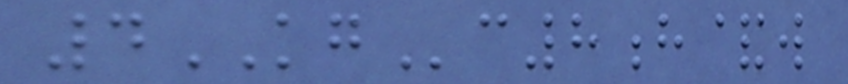4KGc8h&w
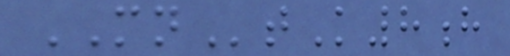MNtK8h
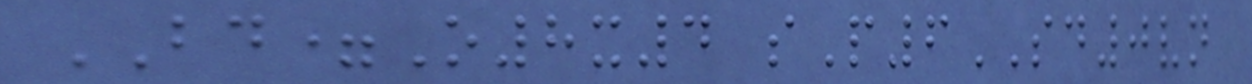BD=O8x4 sP6SD0vn
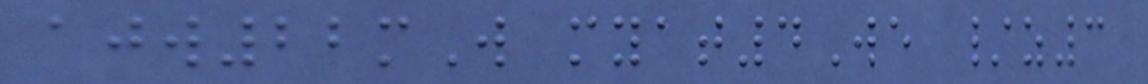ajw22mW myat4We /z3
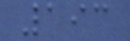193
